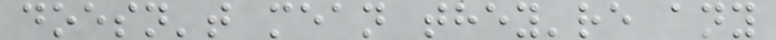doesn't mean they're any
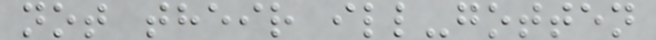not their ill-gotten
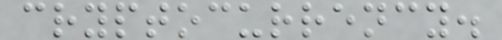cryptocurrency.
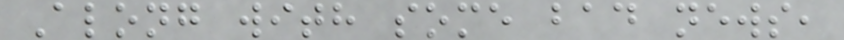Along with some bad news,
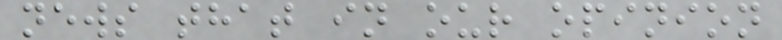news that in our opinion
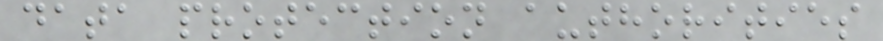data protection authorities
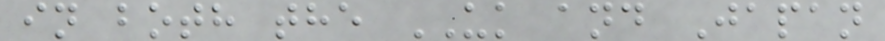in both the UK and Japan
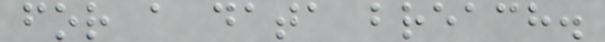for a data breach.
